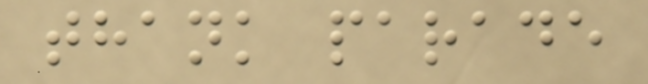thank parade
